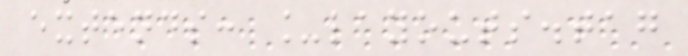extends: _layouts.tag
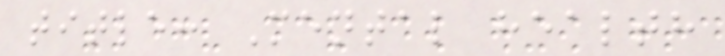title: Mental health
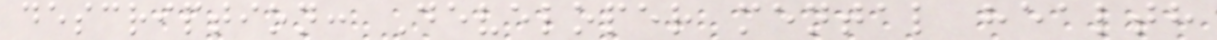description: Developer mental health
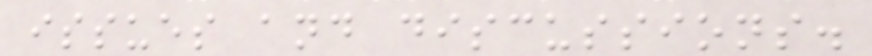issues and discussions.
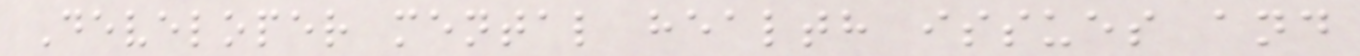Developer mental health issues and
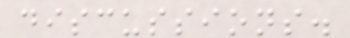discussions.
